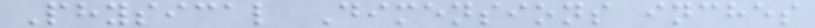Physical Dimensions inches
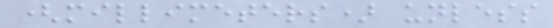(millimeters) unless
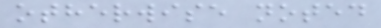otherwise noted
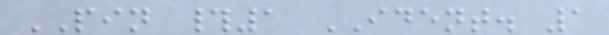PIN #1 IDENT. 1
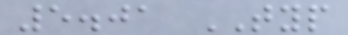5.01 TYP
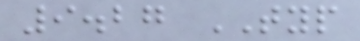9.27 TYP
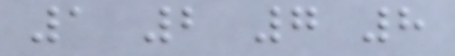1 2 7 8
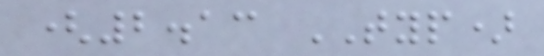(2.13 TYP)
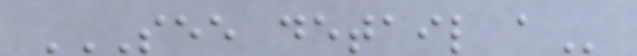SEE DETAIL A
